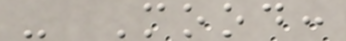- Mood:
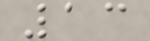13
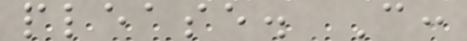please. C:
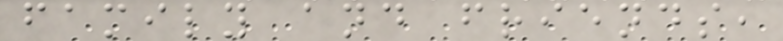family and friends,
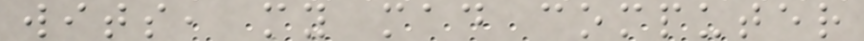wits, my mad computer
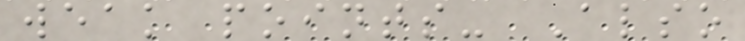weak points- Also
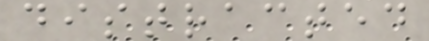distracted
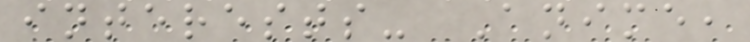interests- Anime,
